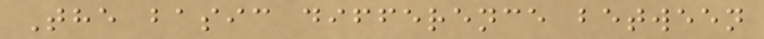The basic difference between
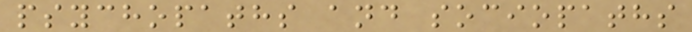psychopaths and sociopaths
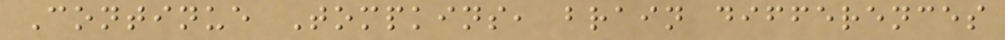Continue Tompkins, brain differences
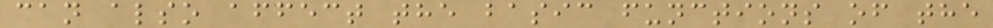can also affect the basic functions of the
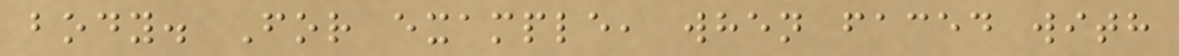body. For example, when faced with
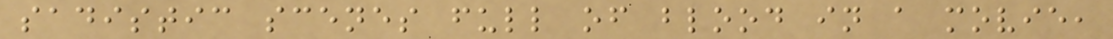sadistic scenes full of blood in a movie,
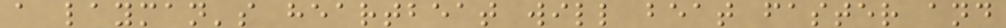a layman's heartbeat will beat faster and
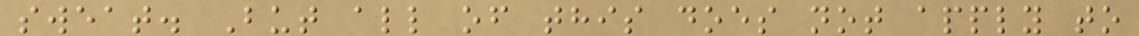sweat. But all of this does not apply to
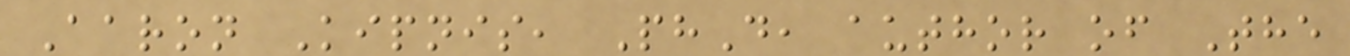Aaron Kipnis, PhD, author of The
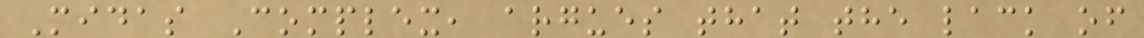Midas Complex, argues that the lack of
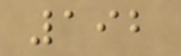192
